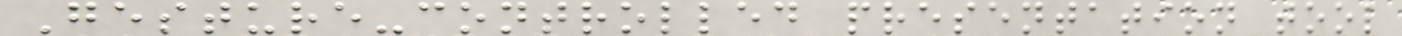Gesture-controlled presentation tool
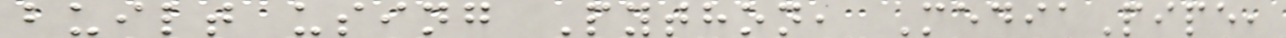built using Python, MediaPipe,
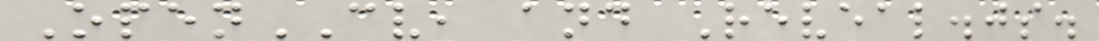OpenCV, and Reveal.js.
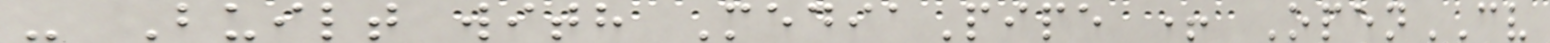- Built with MediaPipe + OpenCV
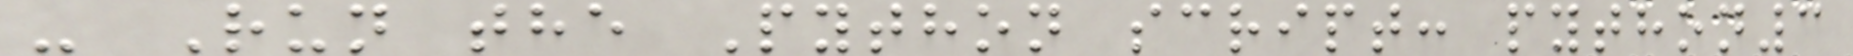- Run the Python script: python3
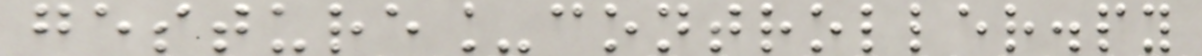gesture_controller.py
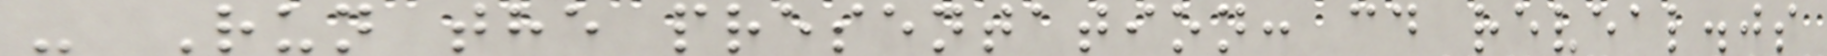- Run the presentation: cd reveal.js
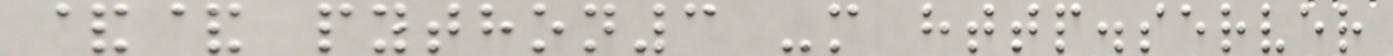&& python3 -m http.server
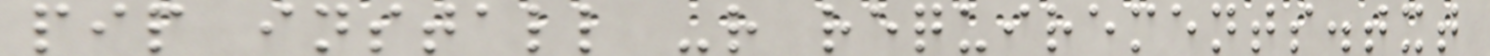pip install -r requirements.txt
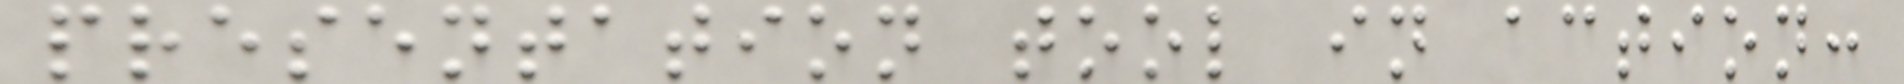presentation tool in action:
